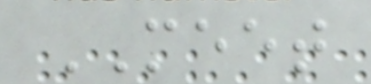MEET
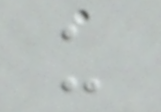us
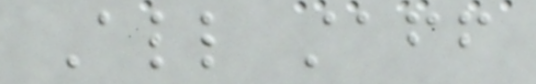All staff
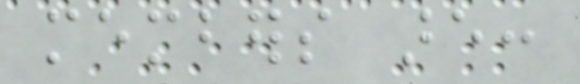members are:
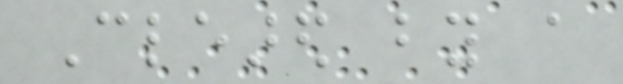Cleared by a
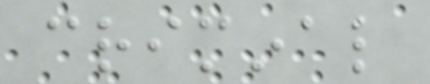criminal
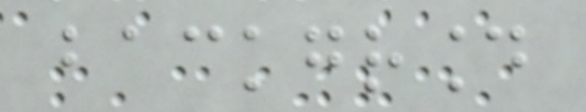background
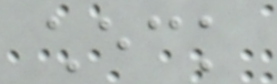check
